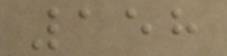158
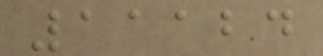11124
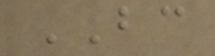BC
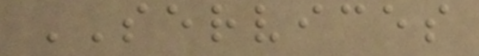SERVICES
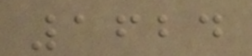1624
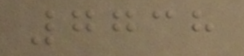7738
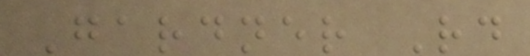Gardner Rd
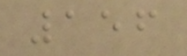156
